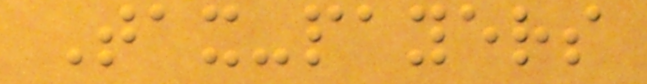Tax-payers
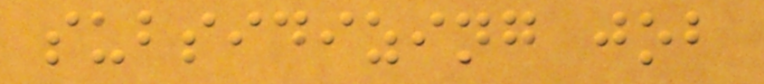subsidizing job
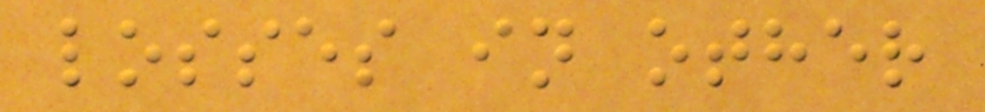losses in other
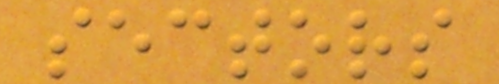sectors
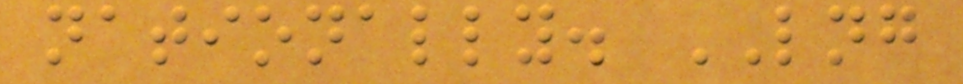nationally. LNG
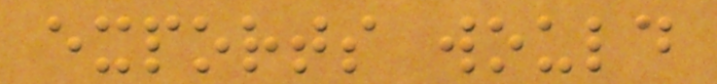exports would
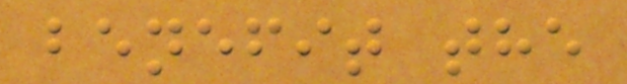benefit the
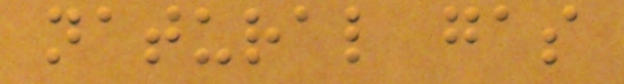natural gas
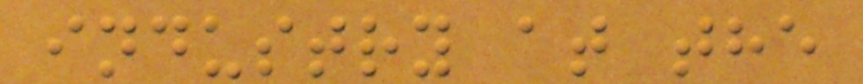industry at the
